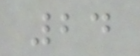24
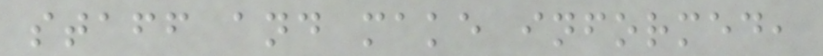staff and make informed,
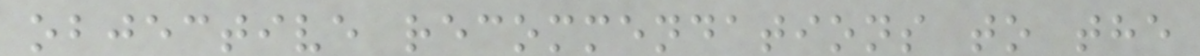objective recommendations to the
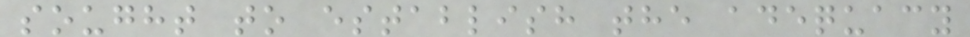sought to establish the adequacy
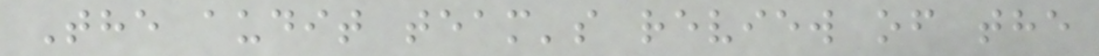The audit team's review of the
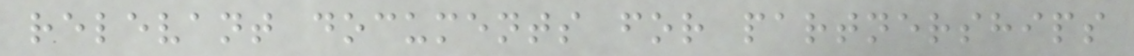relevant documents for partnerships
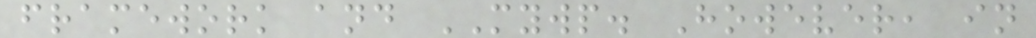framework and MYWP. However, in
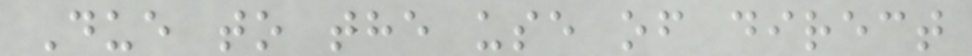Due to the use of direct
